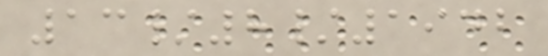13/8/1942
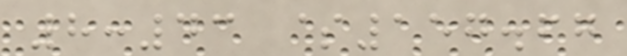8:43 $157.67
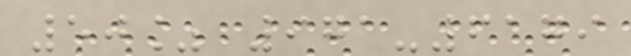50% 971-6179
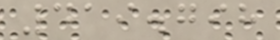419.798
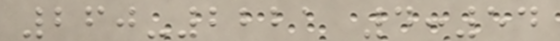260-2221 4:54
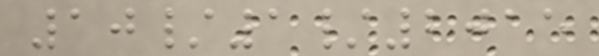10/1/2015
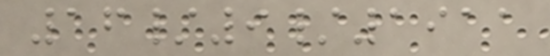16/9/1911
